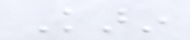Karin
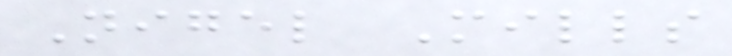Nigel Mills
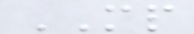MP
